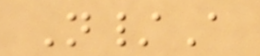N/A
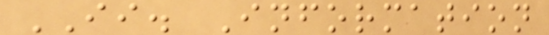II. Information
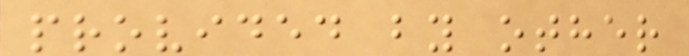provided by other
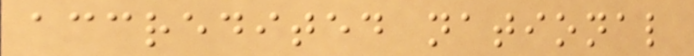accredited national
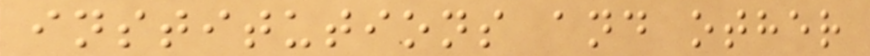institutions and other
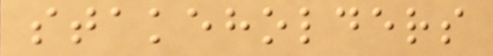stakeholders
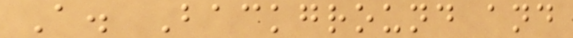A. Background and
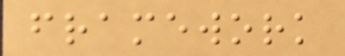framework
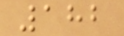182
